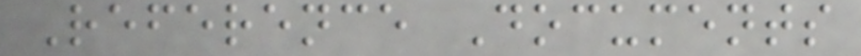Reference Documents
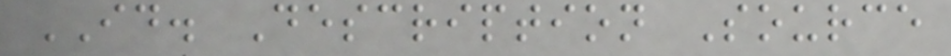ID. Description Source
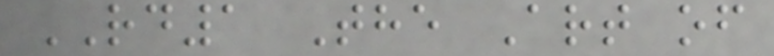RD1 The Art of
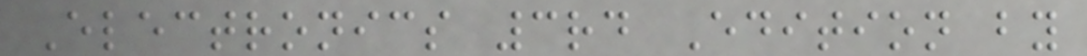Electronics 3rd Edition by
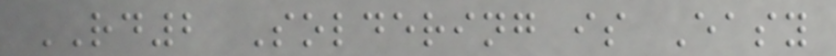RD2 Soldering is Easy
